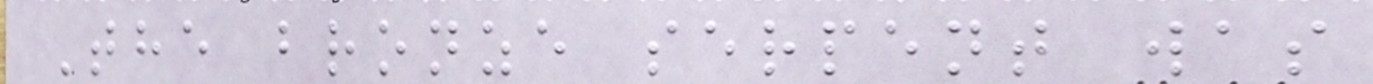The bronze serpent was
